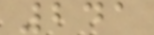241
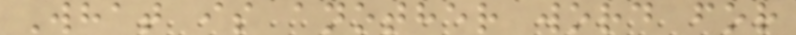What is another word for
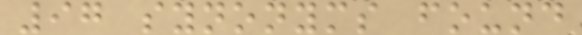97 synonyms found
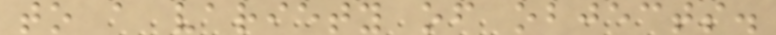to a variety of objects.
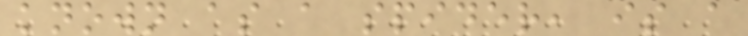known as a spider, is a
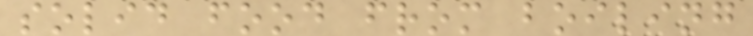solid food from boiling
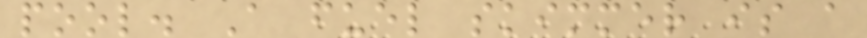pool. A fuel skimmer is a
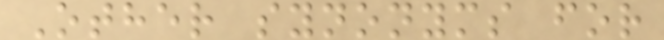Other synonyms for
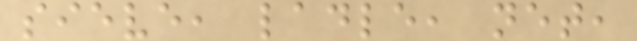sieve, ladle, net,
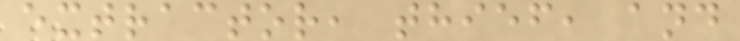extractor, thief, and
